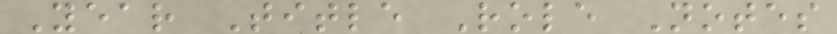Year Title Role Notes
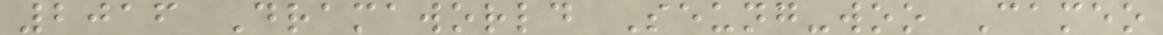2016 Dramaworld Seung-woo Cameo
